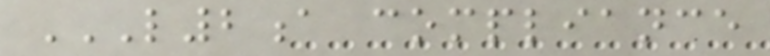L2A COMPLIANCE
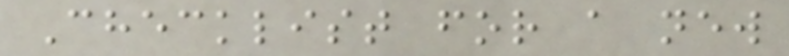Checklist for a new
